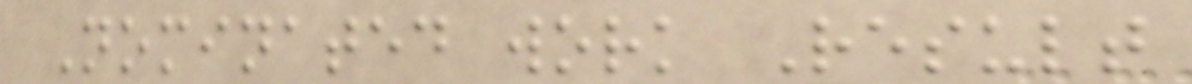Nominated work Result
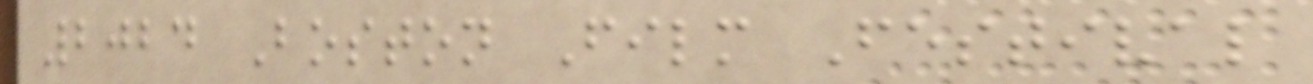2024 Boston Film Festival
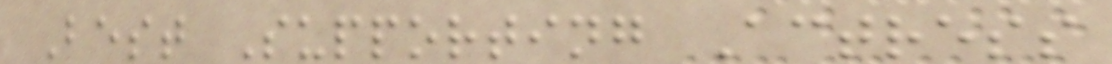Best Supporting Actress
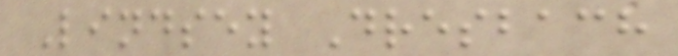Lindsey Dresbach
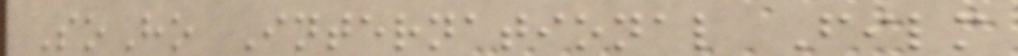SoHo International Film
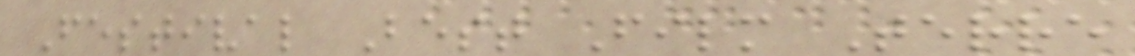Festival Best Film Terre
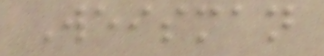Weisman
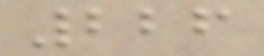226
